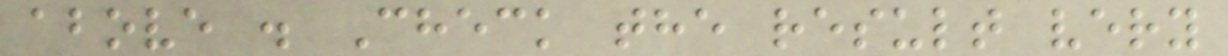above . Check the result very
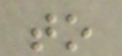to
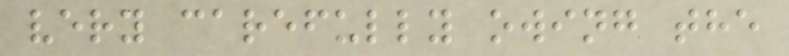very carefully owing the
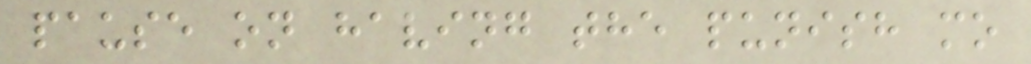pause on having the punish mo
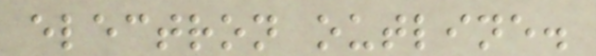electron outline.
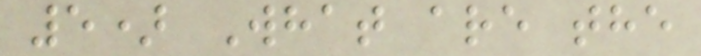5) What are the
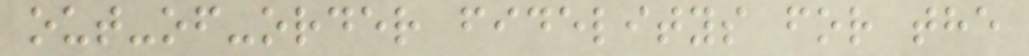out-of-order fidelitys for the
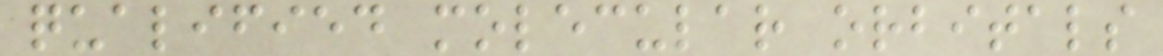qualified molecular orbitals
